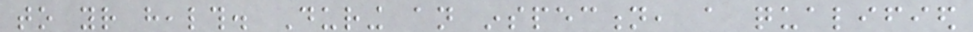to your health. During an inspection, a qualified
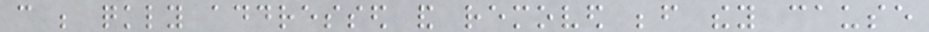can be quickly addressed and removed before they cause
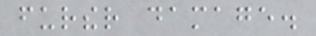further damage.
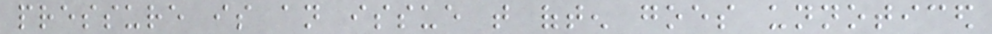pressure is an issue that often goes unnoticed
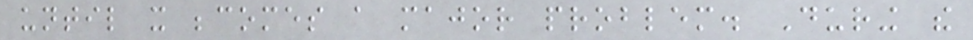until it becomes a major problem. During the
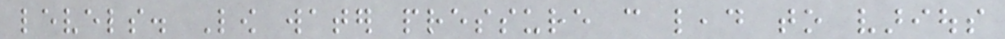levels. Low water pressure can lead to various
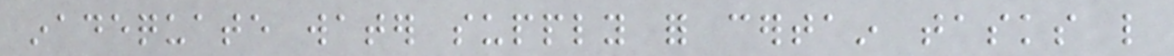inadequate water supply for certain tasks like
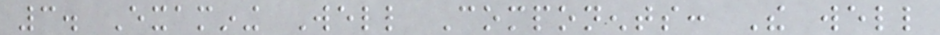3. Examining Well Components: The well
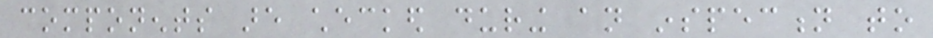components are checked during an inspection to
